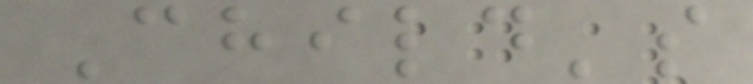Child's
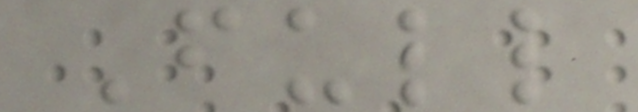Full
